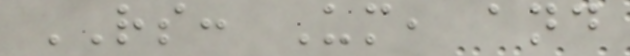RS: Um, and
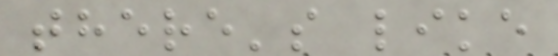there's like
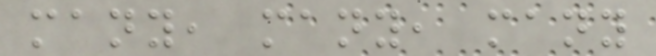many, many, many
